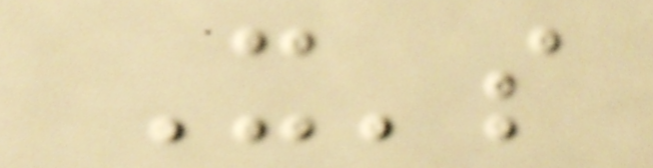It's
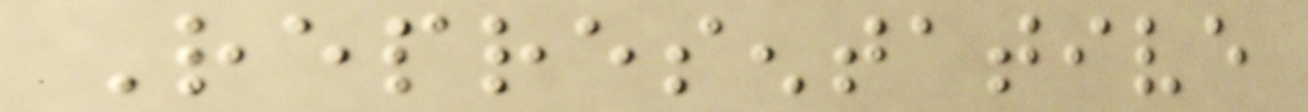Representative
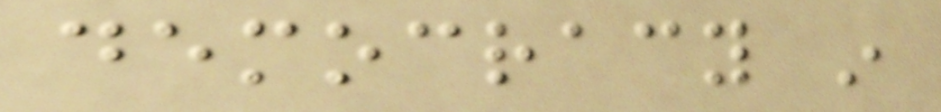democracy in
